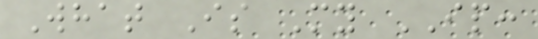What Is My IP:
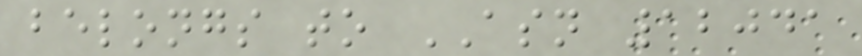belongs to ASN 12041
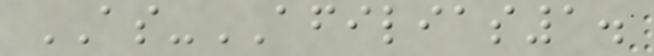AS-AFILIAS1.
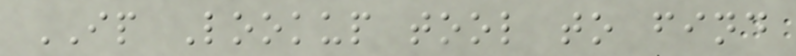IP Lookup tool to find
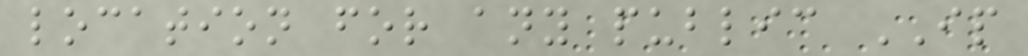location for any public IP
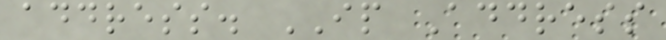address. IP Address
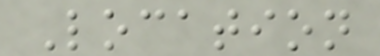Location
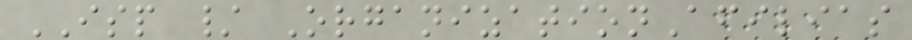ISP / OrganizationAfilias
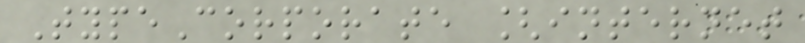TypeCorporate [internet
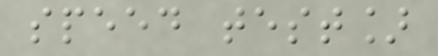speed test]
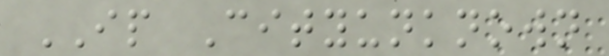IP Cityunknown
